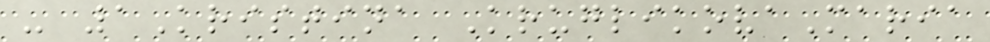- 1Kristina KruglikovaMaria
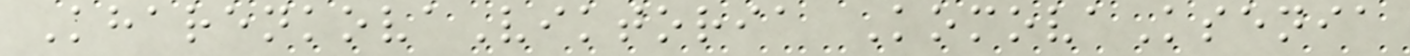KharenkovaViktoria KomovaKsenia
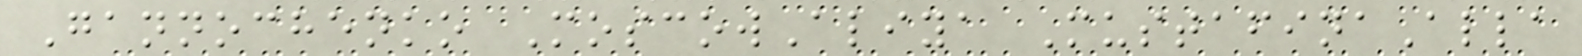Gannochenko MoscowAliya MustafinaAlla
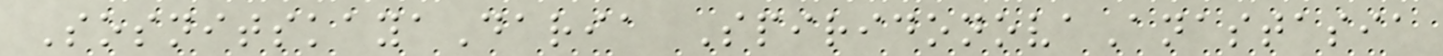SosnitskayaDaria SpiridonovaAnastasia
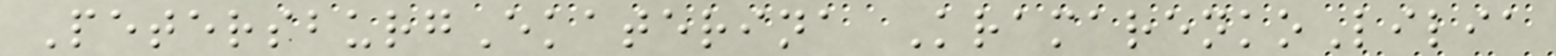PetersburgEkaterina KramarenkoLilia
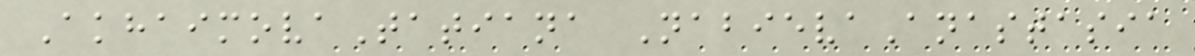AkhaimovaTatiana NabievaAnastasia
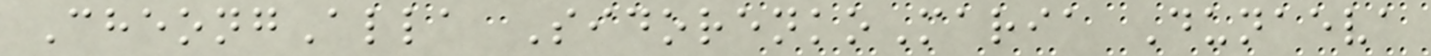CheongAlla SidorenkoMaria Dunaeva
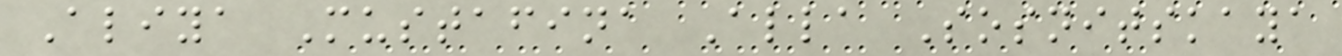Aliya Mustafina Alla Sosnitskaya
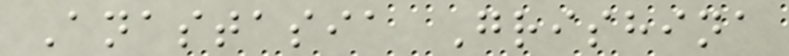Anastasia Grishina
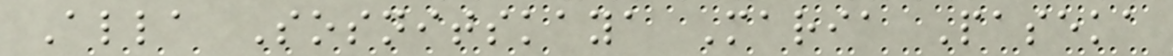Alla Sosnitskaya Maria Paseka
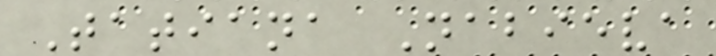Tatiana Nabieva
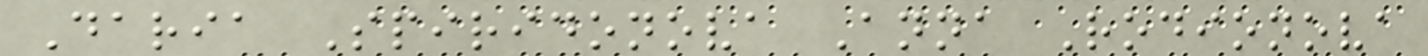Daria Spiridonova Anna Rodionova
